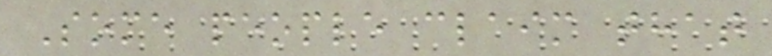Some people claim that
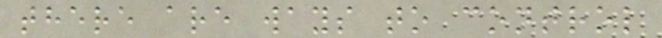there are ways to control
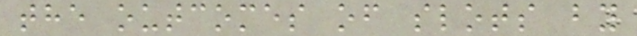the outcomes of slots by
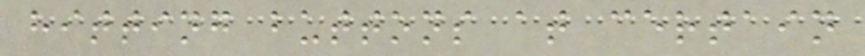hitting buttons at certain
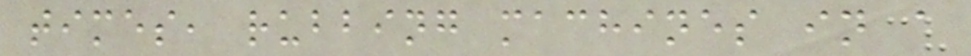times, rubbing machines in a
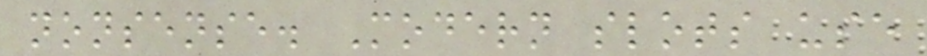nonsense. Modern slots use
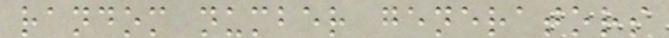random number generators
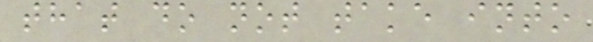that do not take into
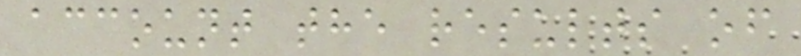account the results of
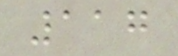117
